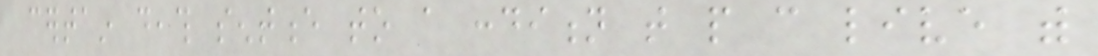certain death sentence to a condition that people can live with
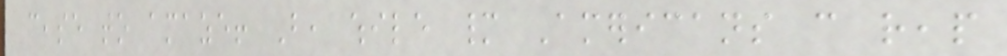cease to amaze! But, while many Americans can reap
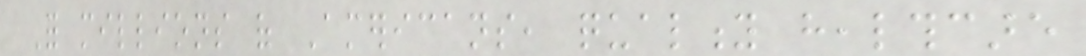For millions of Americans, quality healthcare
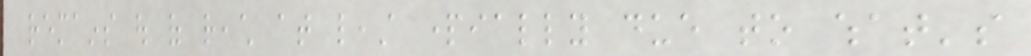remains out of reach at least partially due to what's
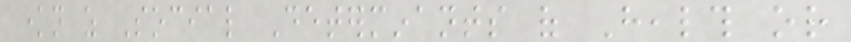known as Social Determinants of Health or
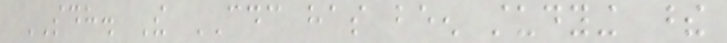SDH. The CDC has been studying these
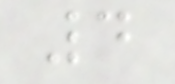4
